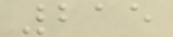215
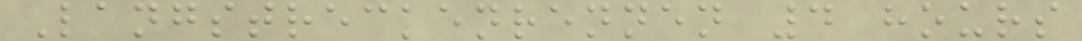Langstreckenrennen 4 hours
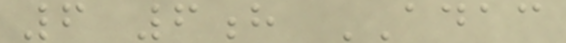6 6h ADAC
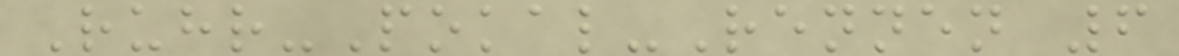Ruhr-Pokal-Rennen 6
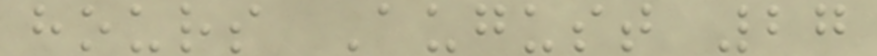hours August 27
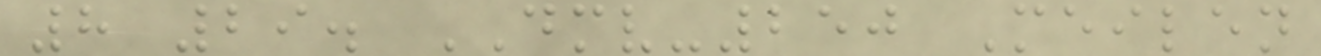8 29. DMV-250 Meilen
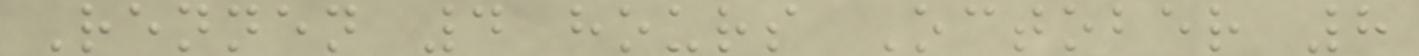Rennen 4 hours October 8
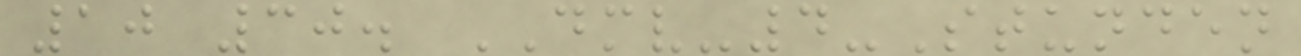10 30. DMV-4-Stunden
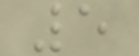5
